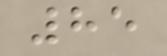85
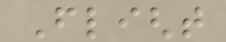Flight
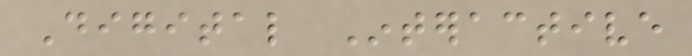Digital Interactive
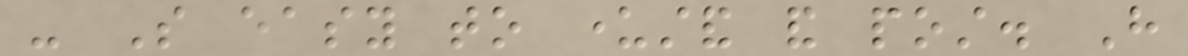- So easy to understand and post. Have
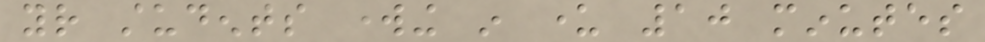your students working in under 10 minutes
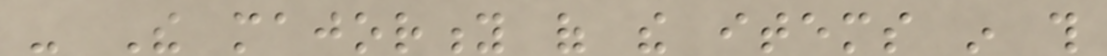- The majority of the items in this
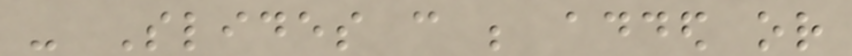- Slides can be added or
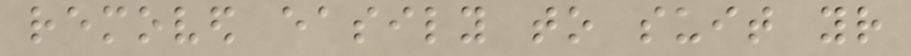removed easily to suit your
